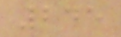245
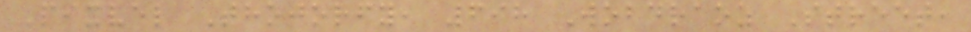Pixvel Thojorfy, 698 Wobdraoz Street,
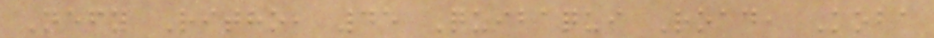Nefy Ritho, 45 Quibaqui Road, Koba
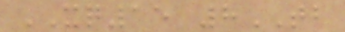XQ15 8TB
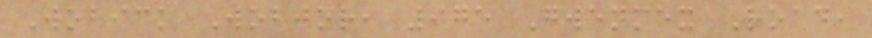Wobick Wobjor, 975 Gwenmex Road,
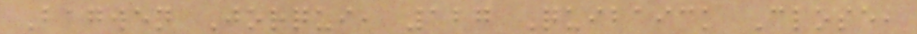Bagwen Jorqui, 127 Quibaick Close,
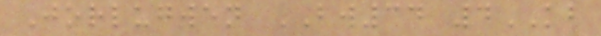Jorlugwen BW34 4KB
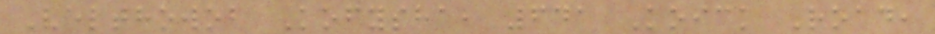Velthowob Kofysha, 641 Koick Road,
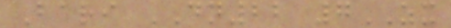Bari DN22 7ZX
